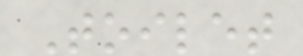Toilet
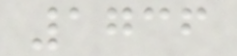1736
